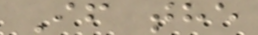If the
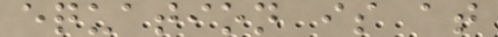equation is at
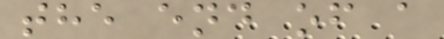the end of a
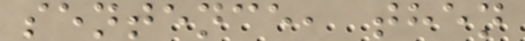sentence, then
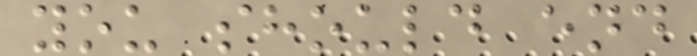you should end
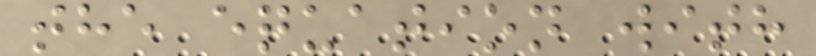the equation with
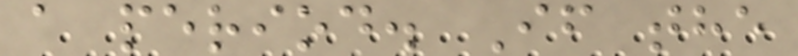a period. If the
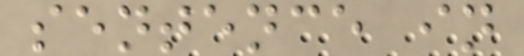sentence in
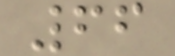66
